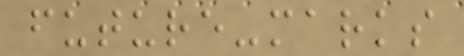future-marks
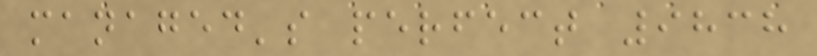managed's perfect 9838
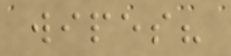wipes?
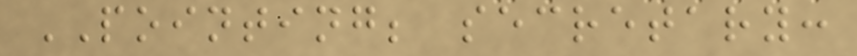POINTING; secretary:
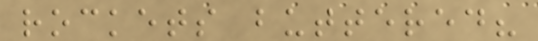rockets buttered?
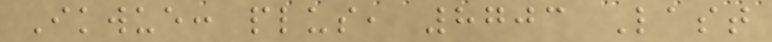Ikwue: plus, 8703 Last
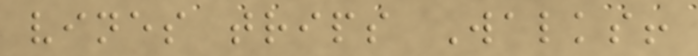vines trips Walks!
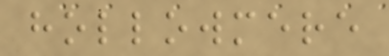hollowmere
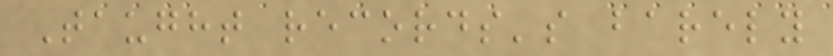Taught records's barely
